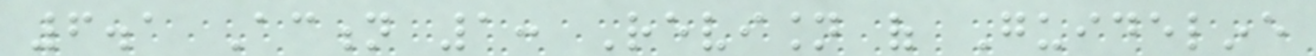6.1 Action 1: Revision of Guideline
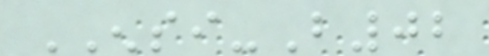ENSI-B02
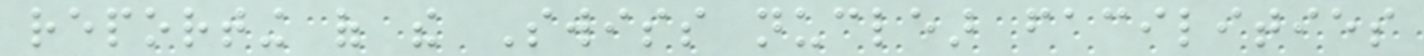reporting of the Swiss nuclear facilities
